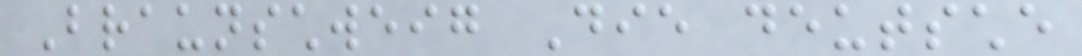Braunschweig Die deutsche
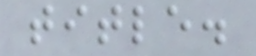title.
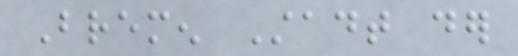Bremen Stadt der
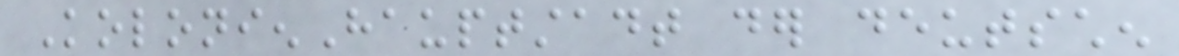KolonienHauptstadt der deutschen
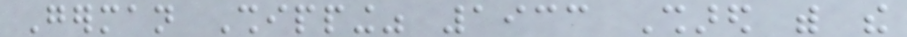German Shipping" 1933 Shared with the
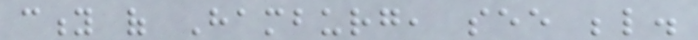city of Hamburg, see below.
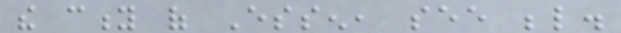the city of Essen, see below.
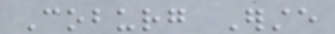Coburg Erste
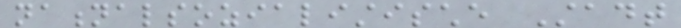nationalsozialistische Stadt
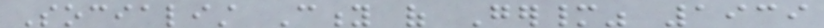Socialist City of Germany" 1939
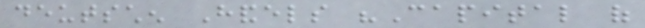deutschen Handels "Capital of
